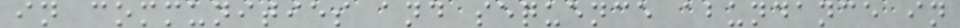in communities and sequence abundance in
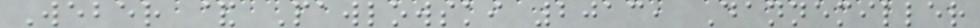Weber & Pawlowski 2013, Dannemiller
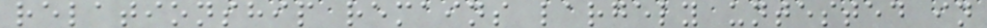relationship remains largely untested in
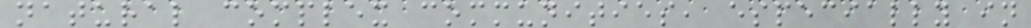natural complex communities, especially in
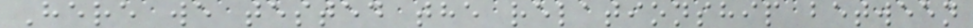Here we tested the relationship between
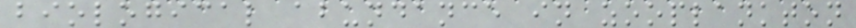biological abundance in zooplankton
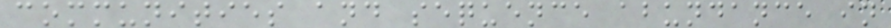communities and sequence abundance in
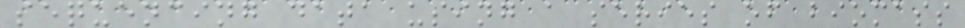sequencing data using a series of biomass
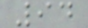94
